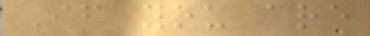If you are
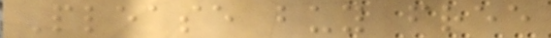Please buy free
